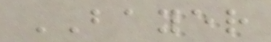BAYER
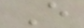E
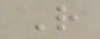R
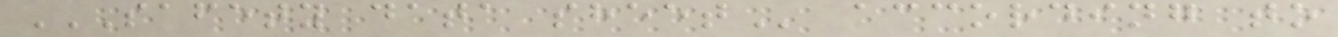SAFETY DATA SHEET according to
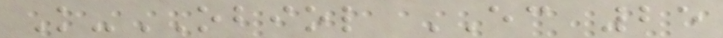K-OBIOL EC 25
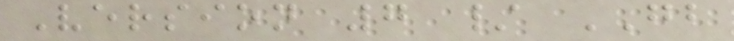Version 7 / GB
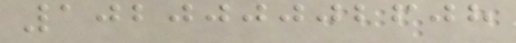102000002608
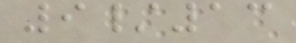9/13
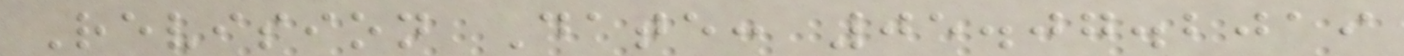Revision Date: 05.07.2019
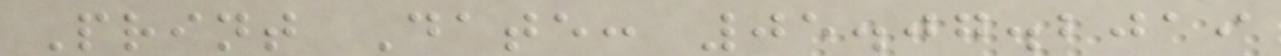Print Date: 05.07.2019
